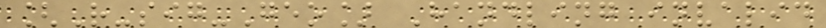[R-sig-Geo] Handling invalid
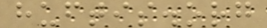huftis.org
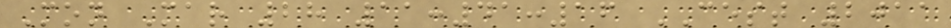Mon Mar 28 11:41:16 CEST 2011
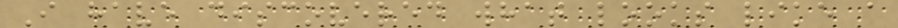I have discovered what looks like a
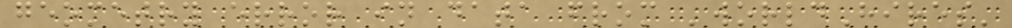geometry error in data from 'worldHires'
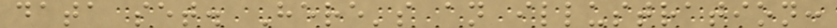data set. Here's an illustration:
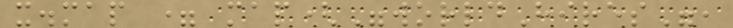x.map = map("worldHires",
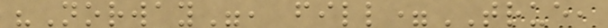"Norway", fill=TRUE,
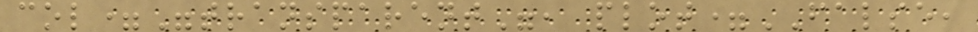col="transparent", plot=FALSE,
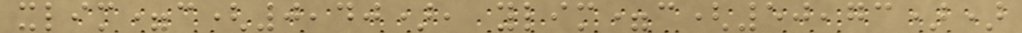xlim=c(0,40), ylim=c(50,73))
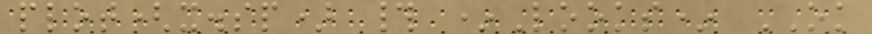plot(x.sp) # *Looks* OK
